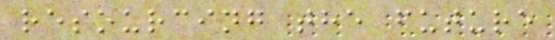resourcing the future
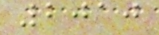2010
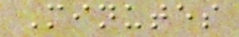Minutes
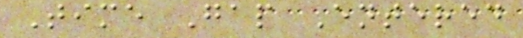Time Gap Entered
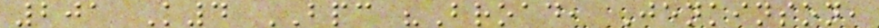201 K4 BPC "Broad, Jenkinson,
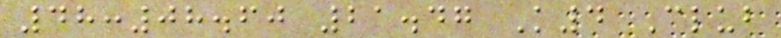48:08.60 21.47 K4 Club
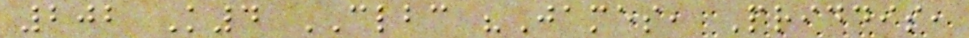202 K4 CLBC "James, Priddis,
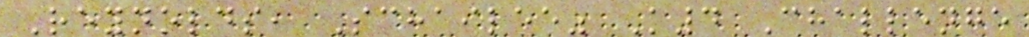Reynolds, Schailee" K4 Challenge
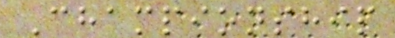Championship
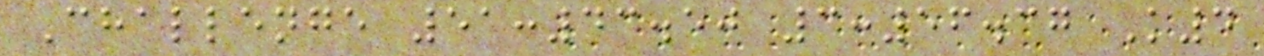Challenge 51:43.50 3:56.37 K4
